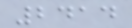2414
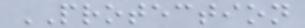PROTECTION
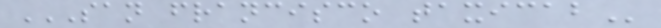SAN FRANCISCO TAXICAB
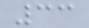33
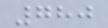780
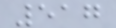517
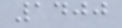1400
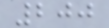200
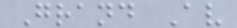Grand Av
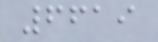6619
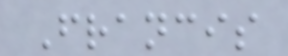Francis
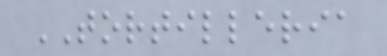TORTILLERIA
